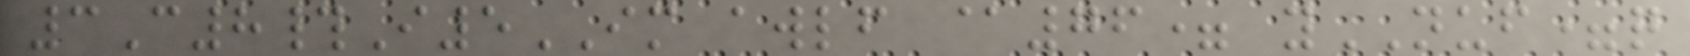3C8#I5IM awlf @76= yNUF=q
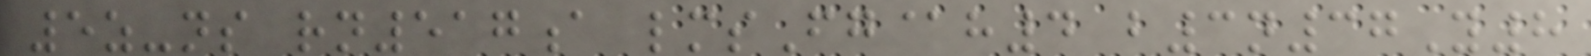5z-ns rn517a lmsFg@h4 b3n37Y8
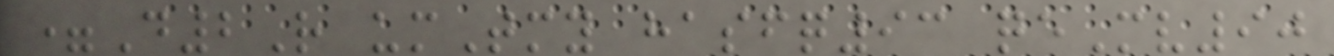=D2R umTmy hasfq93 qeMv90
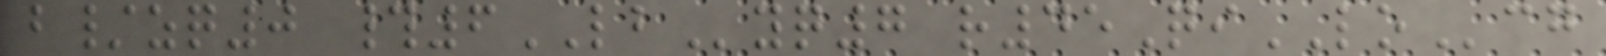b/zq0 #6LByq7 r45QiLOcg
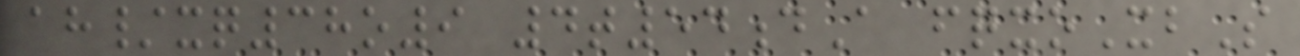ah/xq38o9 4t54dA fqxoXbS
